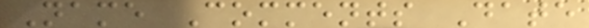Name Comments Date
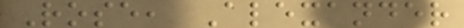Rose, Alexander
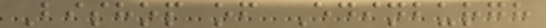Bishop of Edinburgh
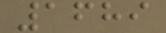1689
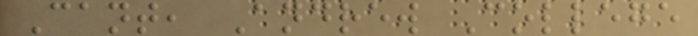Cant, Andrew College
